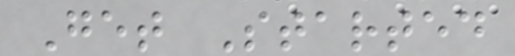Get Started
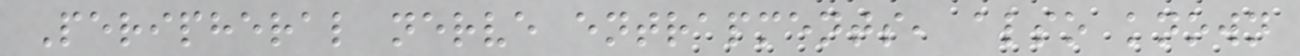Peripheral nerve entrapments, also known
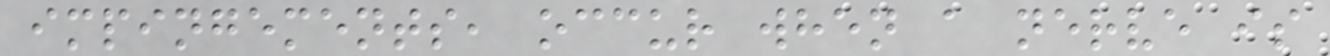impingements, occur when a nerve is
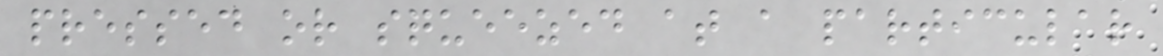pressed or squeezed at a particular
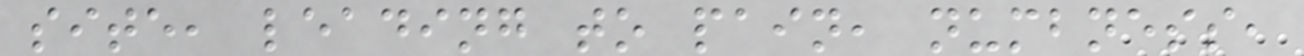site, leading to pain, numbness,
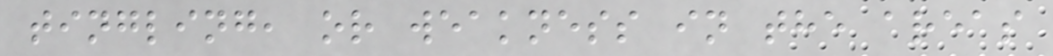tingling, or weakness in the areas
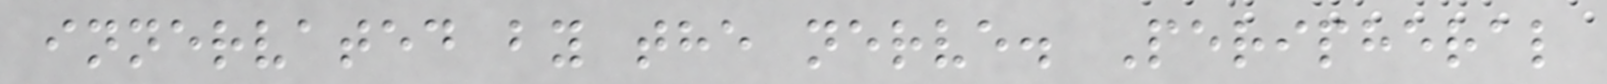innervated by the nerve. Peripheral
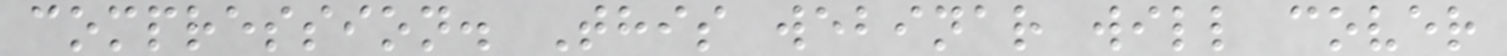compression. This webinar will cover
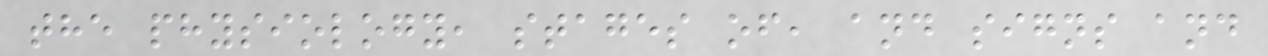the physiology, stages of, and signs and
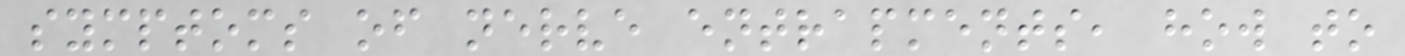symptoms of nerve entrapments, how to
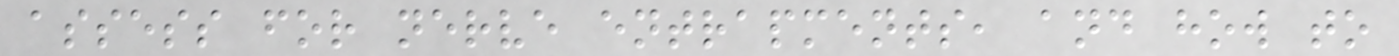assess for nerve entrapments, and how to
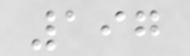197
